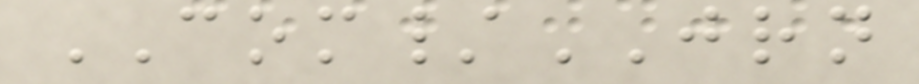COM/JRN
